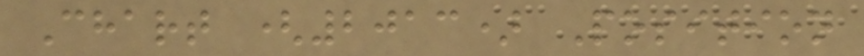Chart (2013) Position
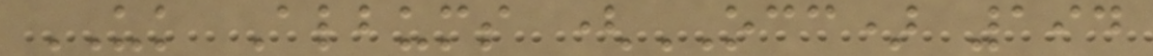UK Albums (OCC) 194
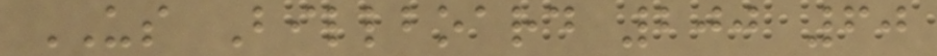US Billboard 200 60
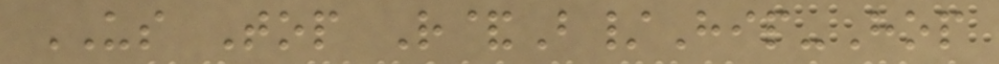US Top R&B/Hip-Hop
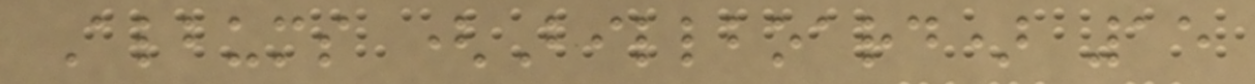Albums (Billboard) 15
